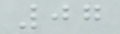07
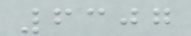6307
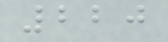220
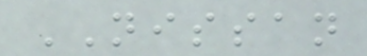NISSAN
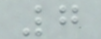7
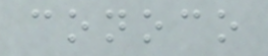conoco
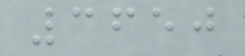3650
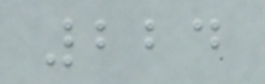224
